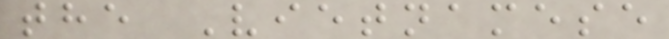the Vietnamese
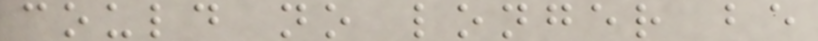could no longer be
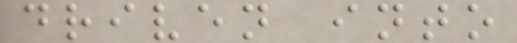driven into
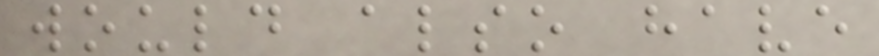would also have
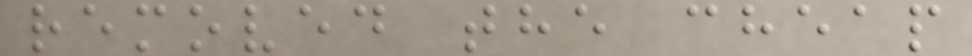removed the cheap
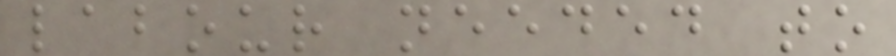labour needed to
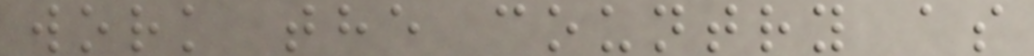work the country as
